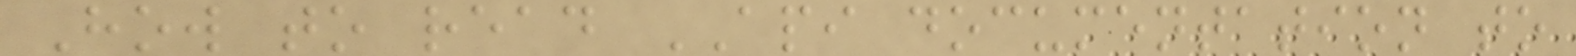How to read API documentation to
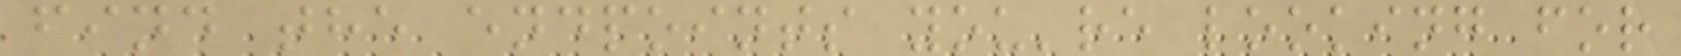find the endpoints you're looking for
